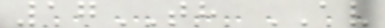17TH AV
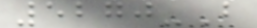5270-B
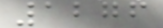1276
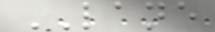LANE
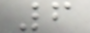6
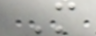M
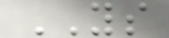YS
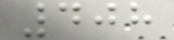408
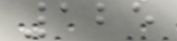125
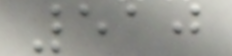510
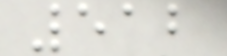512
